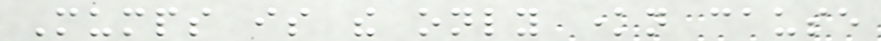Mumps is the only known cause
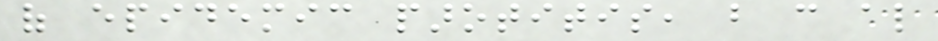of epidemic parotitis, but can also
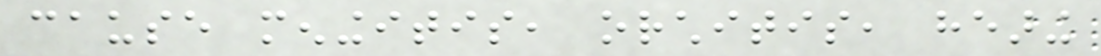cause meningitis, orchitis, hearing
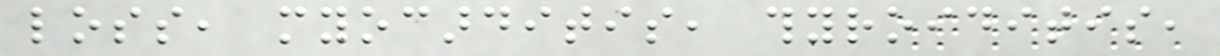loss, myocarditis, thyroiditis,
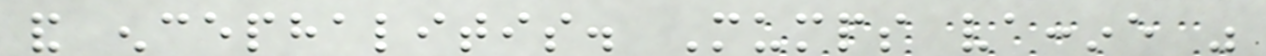and encephalitis. Mumps vaccine was
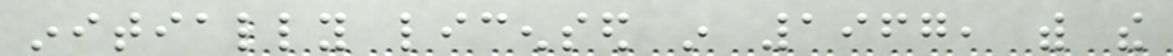initially licensed in 1967, with the
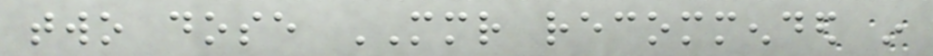two dose MMR recommended in
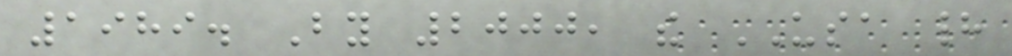1989. By 2000, the USA had
